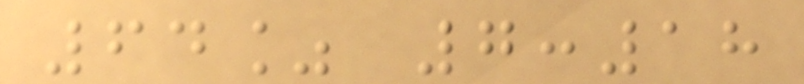64% 7:18
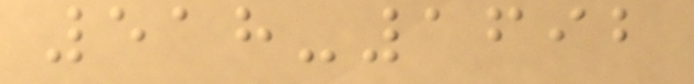518-1692
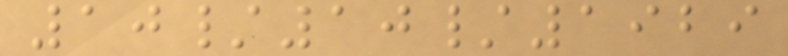10/10/1929
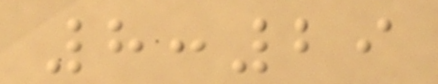8:29
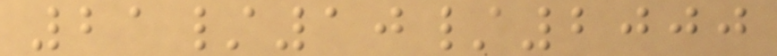21/10/2000
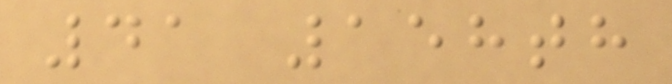41 158th
